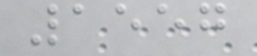1557
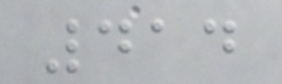414
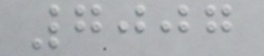7007
